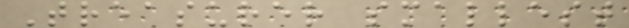Treasurer smallest
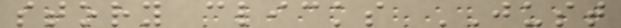story clicks JUST
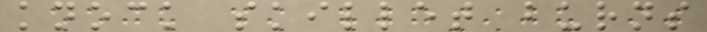knock skillet burns
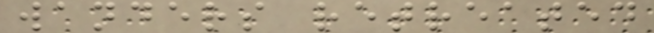wanders retreated
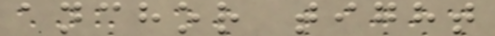anchor tight
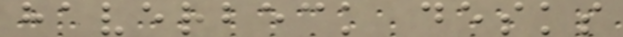haverbeck desks
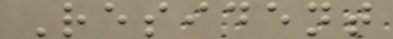Resident
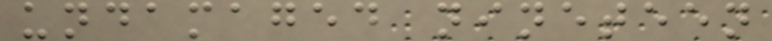undamaged nineteen
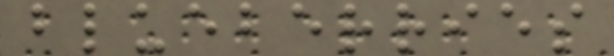blueberries
